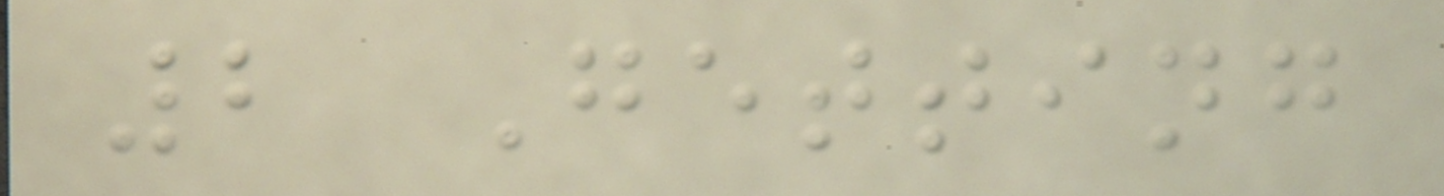2 Getting
